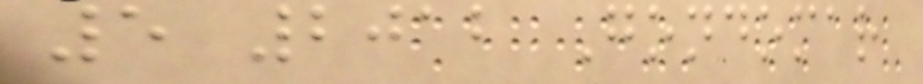5 2012 Gondomar
